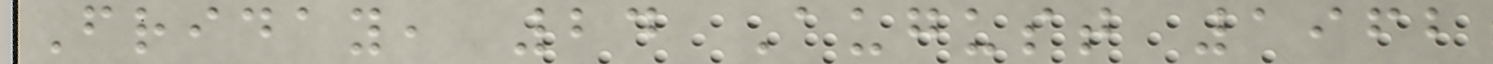Friday, 24 August 1962
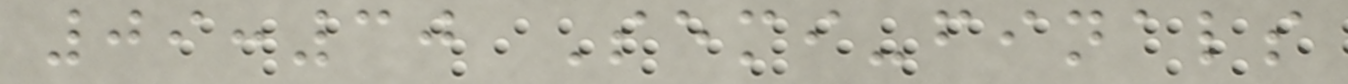09:30 Semi-finals
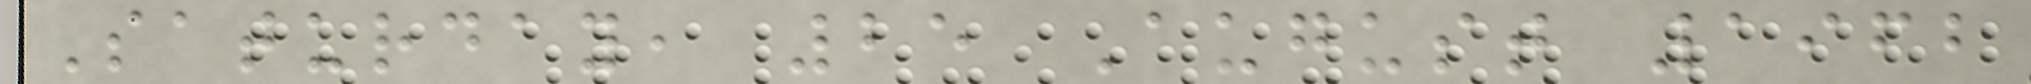Saturday, 25 August 1962
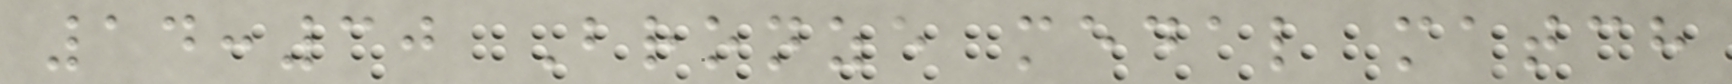14:30 Bronze medal match
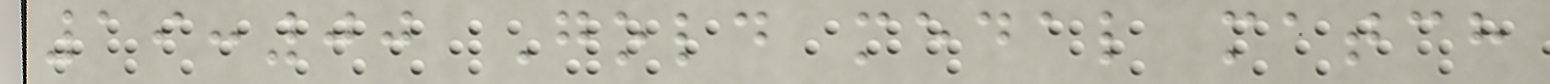19:00 Gold medal match
